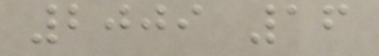2009 16
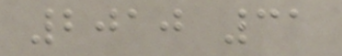2010 31
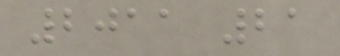2011 21
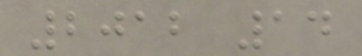2012 14
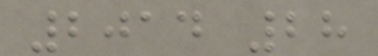2014 28
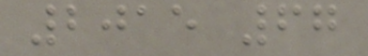2015 67
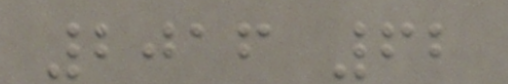2016 62
